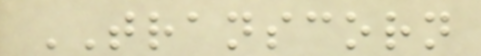TRANSCORN
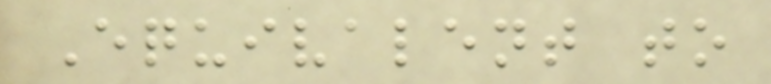Equivalent to
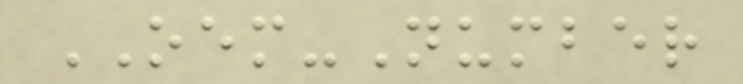OEM-Number
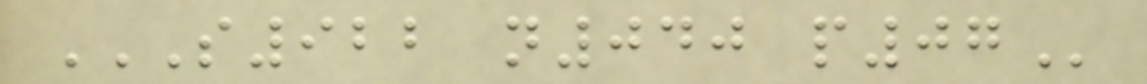S922 N040 P07
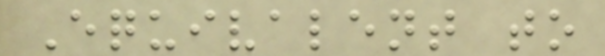Equivalent to
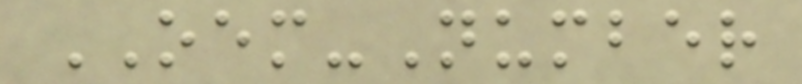OEM-Number
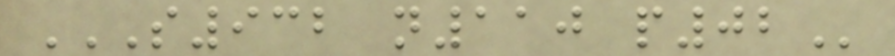S932 N110 P02
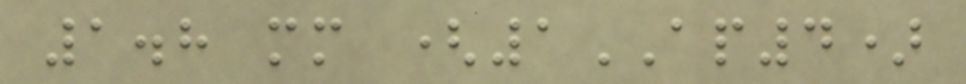1.8 mm (1AP4)
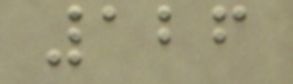126
